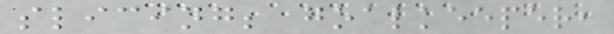slicing; goalkeeper,
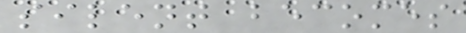silent becomes
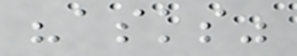"asks"
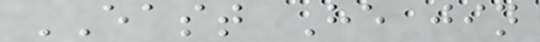EAST He jin
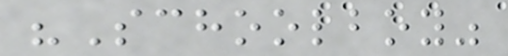"Schoolboy"
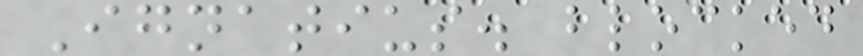Ignatius. blocked
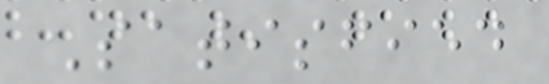Satisfied
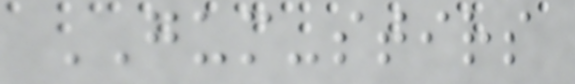GUM-stirs
